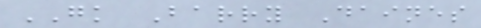GK Barry Daines
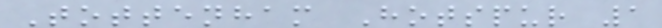Tottenham Hotspur 1
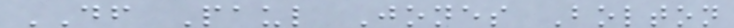DF Paul Jones Bolton
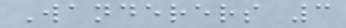Wanderers 3
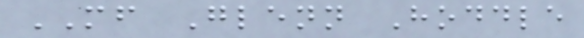MF Glenn Hoddle
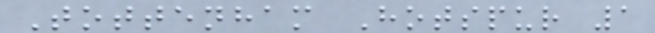Tottenham Hotspur 1
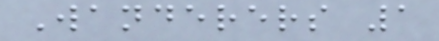Wanderers 1
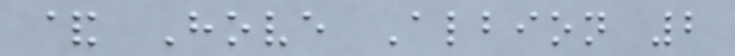& Hove Albion 2
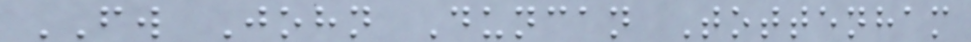FW John Duncan Tottenham
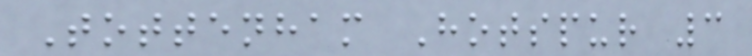Tottenham Hotspur 3
